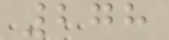278
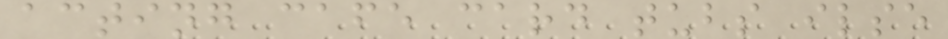acting cafe card tubs ilse
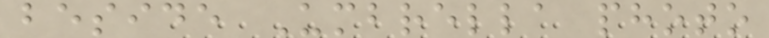beside Umbrella photo
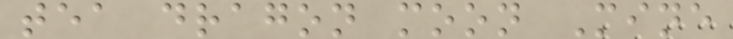tea dragon moon Mine
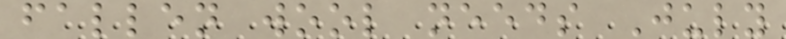fallen wool needs July
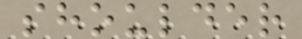shoulder
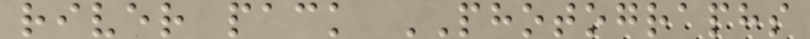river pack PHOTOGRAPHS
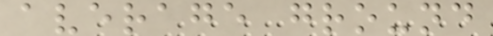average ground
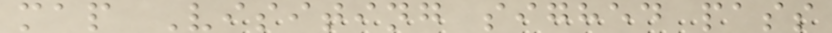map Visiting sighed pass
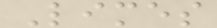Limes
